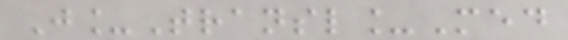J_Transl_Med
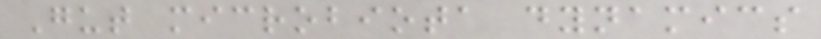Gut microbiota dynamics
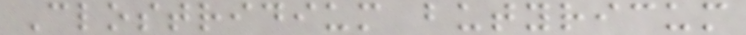Clostridium butyricum
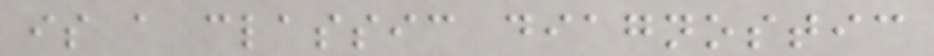is a classic diagnostic
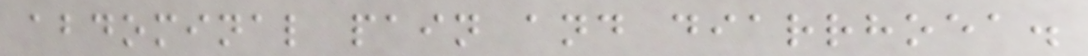abdominal pain and diarrhoea.
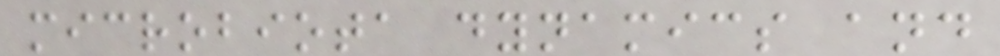microbiota dynamics and
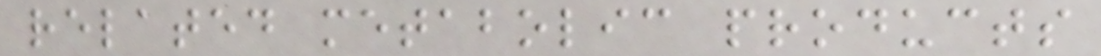related metabolic products
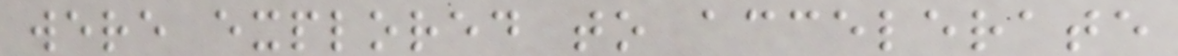were explored to accelerate
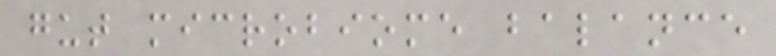gut microbiome balance
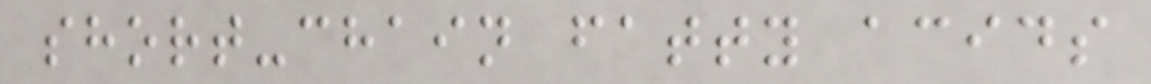short-chain fatty acids
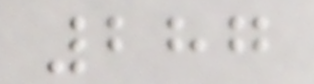287
